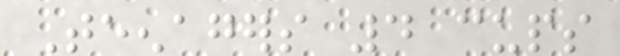Teenagers 4 cups
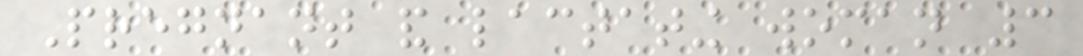Pregnant and lactating woman 3
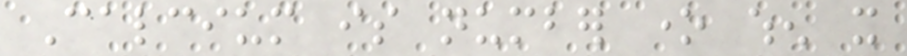Calcium is number one when it
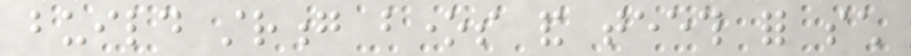build strong bones and teeth for such
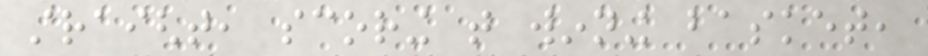straight, scoring that winning basket,
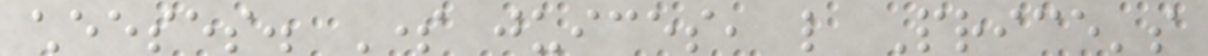cheeses. Some juices, like Price's
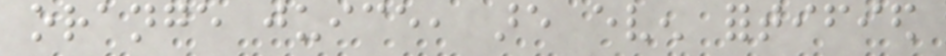orange juice, are even fortified
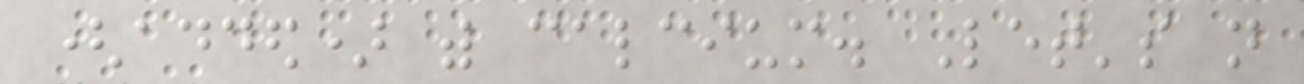(added) with calcium. Let's not
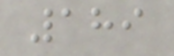189
